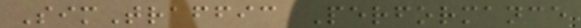SimTraffic Performance
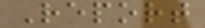Report
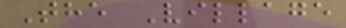The Village
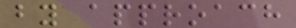by approach
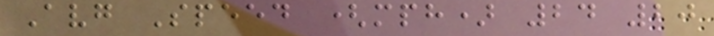Avg Speed (mph) 24 20
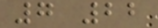7 22
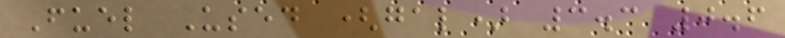Fuel Used (gal) 3.3 0.6
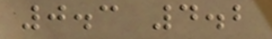0.3 4.2
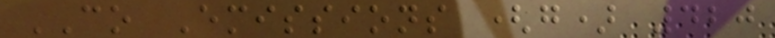CO Emissions (g) 420
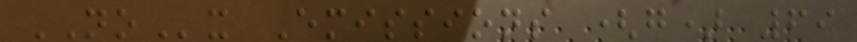NOx Emissions (g) 69
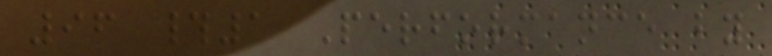96 #1 Performance by
